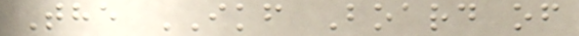The IKF Board of
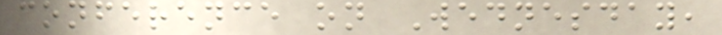conference on Wednesday,
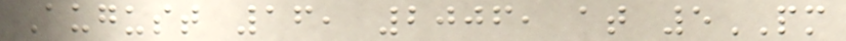August 16, 2006, at 5PM
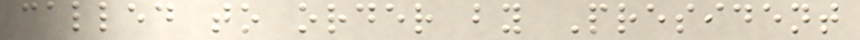called to order by President
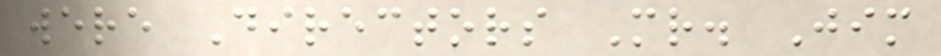were Directors Mr. Jim
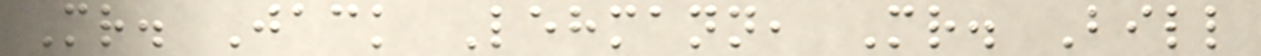Mr. Jack Lehmann, Mr. Bill
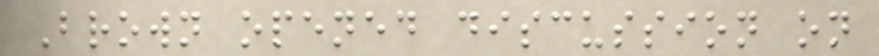Brown opened discussion on
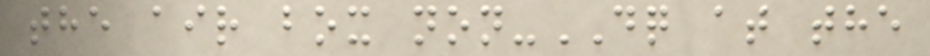the air box non-DQ at the
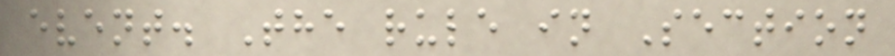event. The rule in Section
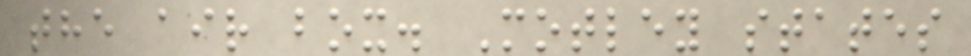the air box. Motley states
